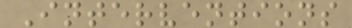Interventions
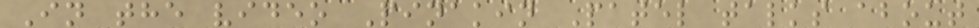In the video Pinakin Patel talks about
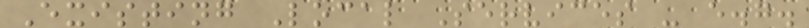Existing Local Services - e.g.
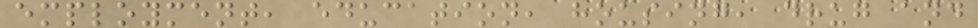employment, education, housing, drug and
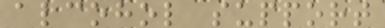alcohol support
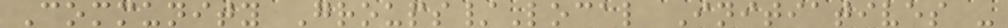Community Groups/Local Initiatives -
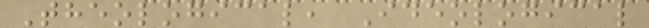Theological, Ideological
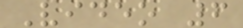Video 6
